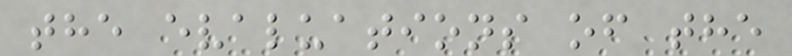the evaluations of the
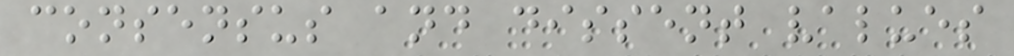consensus and dissent values
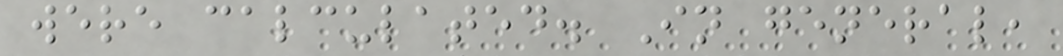were calculated. In general,
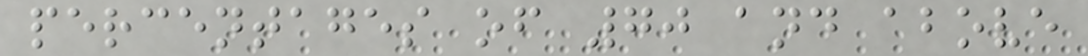percentages of 70 and above
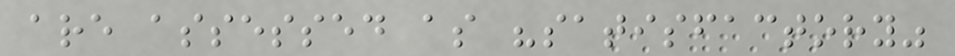are assessed as "satisfactory"
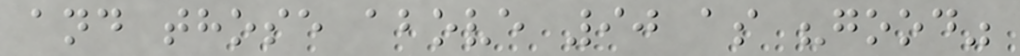and those above 90 as "good"
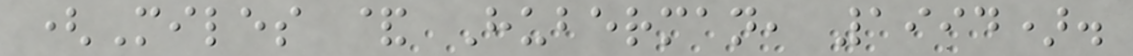(Miles & Huberman, 1994).
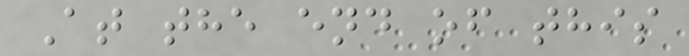At the end of this
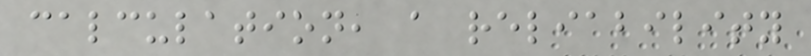calculation, a reliability
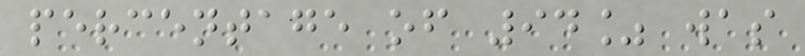percentage of 94% was
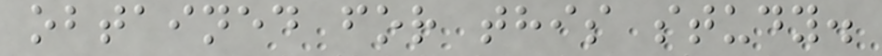obtained for this study.
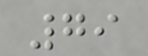79
